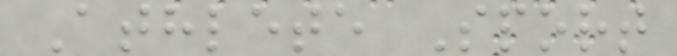Athlete Sport
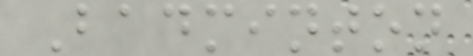Badminton
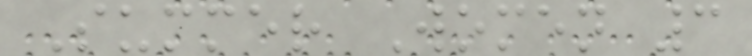Summer Women 3
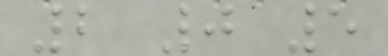2 0 5
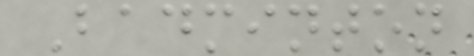Badminton
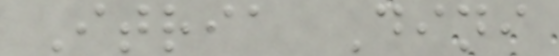Itria Dini
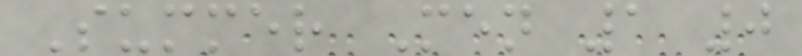Summer Men 1 0
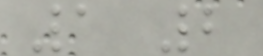1 2
